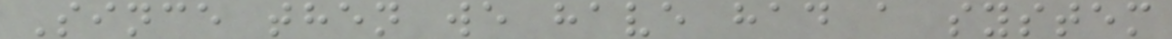Since then we have had a system
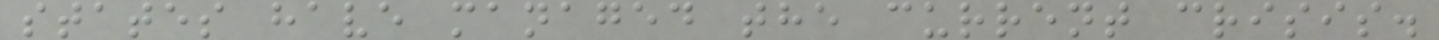states have managed the current crisis.
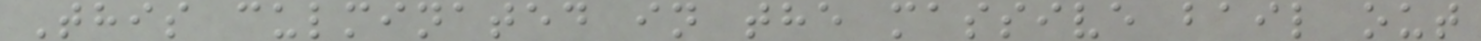This culminated in the massive bail out
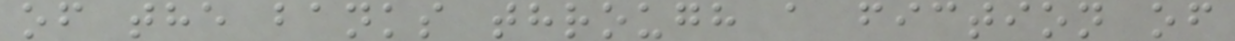of the banks through a fiction of
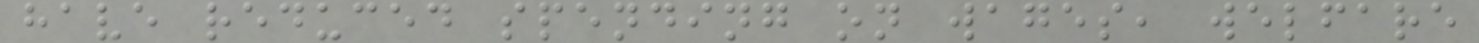have reduced spending on wages, welfare
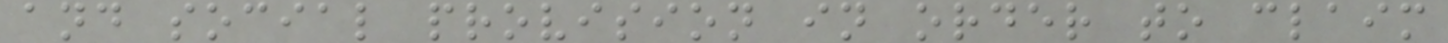and social provision in order to claim
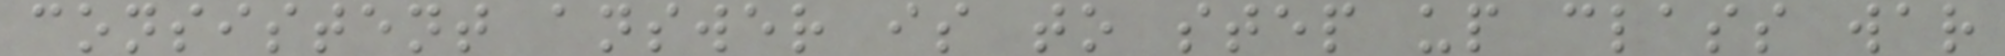consistent answer is to step up class war
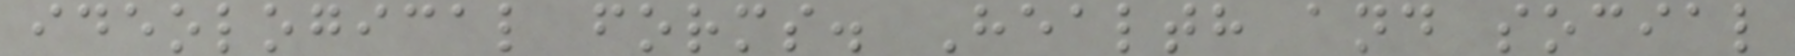ideological forms. Health and social
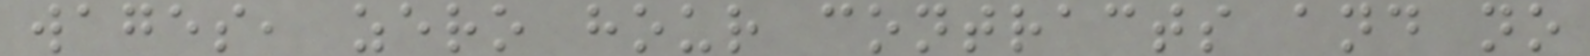wages, zero hour contracts and no
